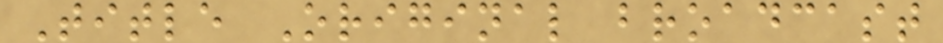Title Original broadcast
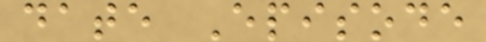date Episode
